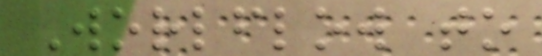Worlflow to
